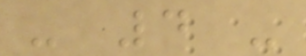- 4 -
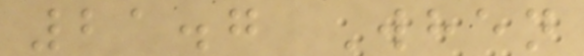21.7 When
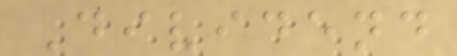Dividend
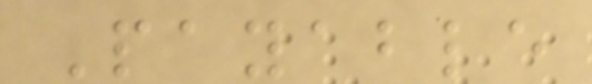Payable
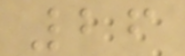26
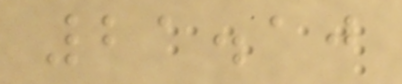21.10
